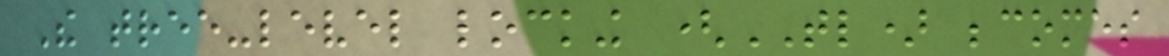The tree-level locking (TL) becomes
